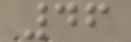46
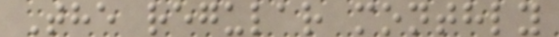The regular monthly
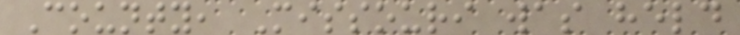County, Missouri was held
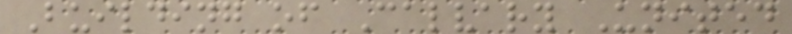Building of Calvary United
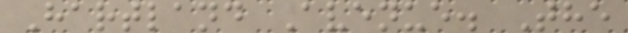Hartland Avenue. The
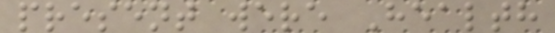present were Health
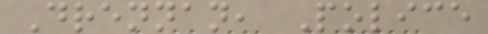Drennan, Police
